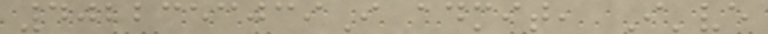4022353039I admit, I've
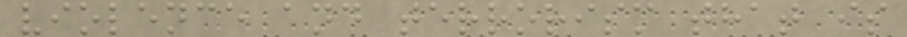violence and terrorism that is
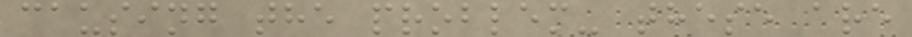causing the problem- these are
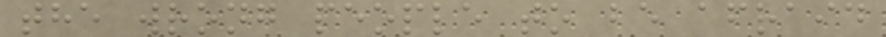the wrong people to be afraid
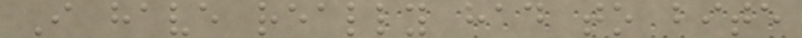I have really had to bite
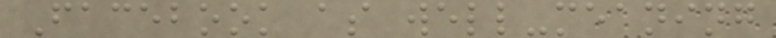Facebook as well-meaning
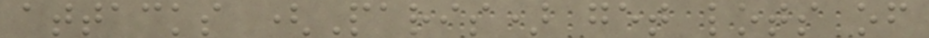attacks (Paris) get lots of
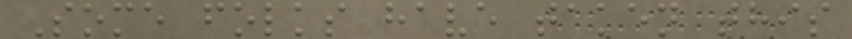Some folks have taken this
